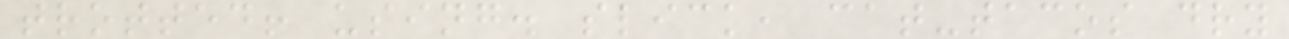trotted! using. slick, cat-tacos dry
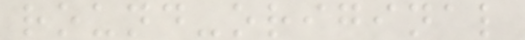round-original
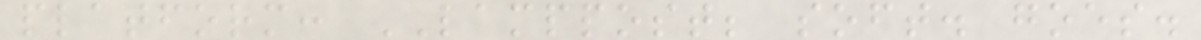platform: LAMPPOST; soft. goes.
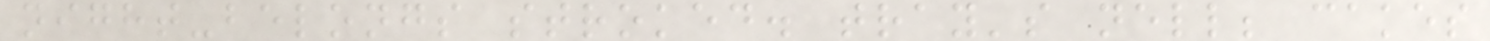night-belongs stroked. tray's nell; cakes
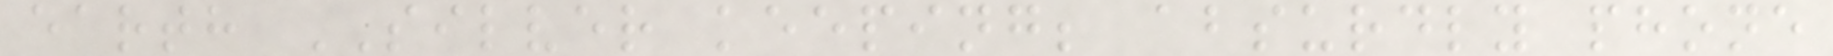earth SILVER keeping; absurdly phone
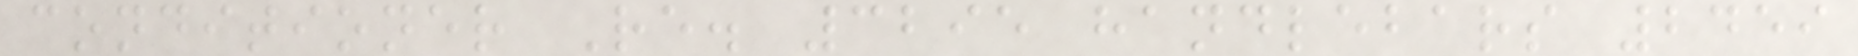conditioner Re. 3295 handlebars 2459
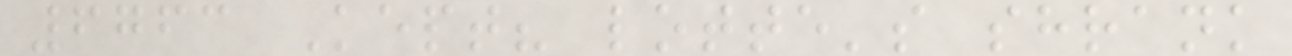6763 Kept? lotte's shrank
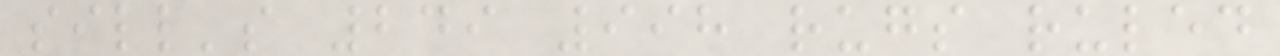sill's 249 998 rugs ruled
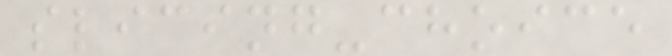slicing-choice
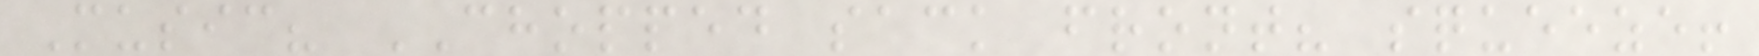Music? CHOPPED sack front? squeeze!
